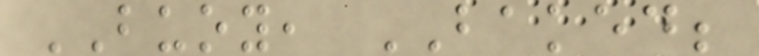BUOY, BAKED;
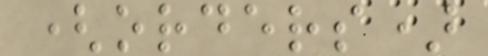(orders)
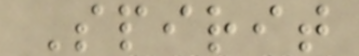Spirit
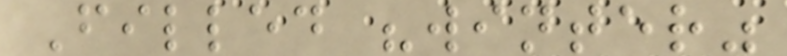Filled "winter"
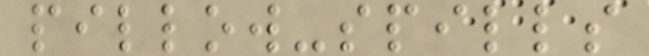pillow-spills
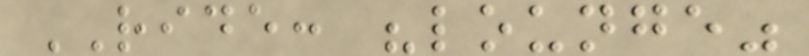RIDE: "lounge"
